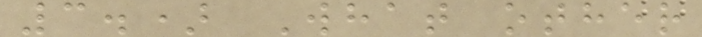3.) What other
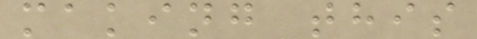making this
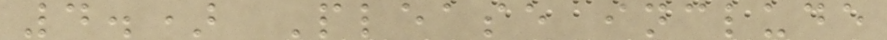4.) Please include
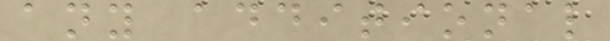any additional
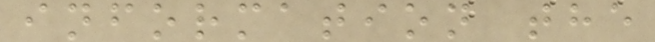information the
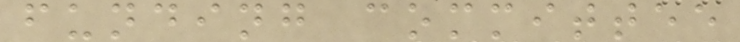funding committee
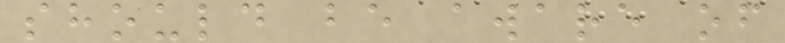should be aware of
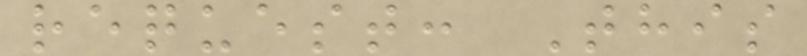request: This
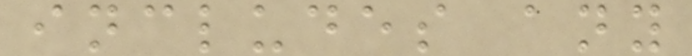includes any
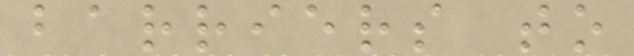barriers to
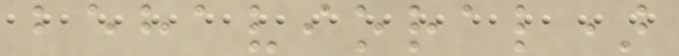behavioral)
